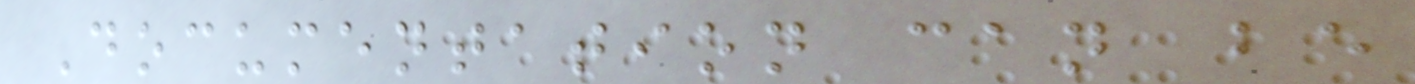Documentation can be
